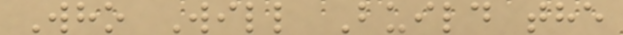Who Will Build the
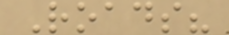Roads?
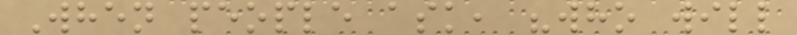When people ask, "who will
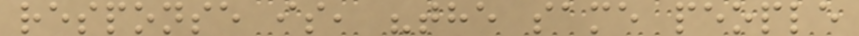response is, "the same people
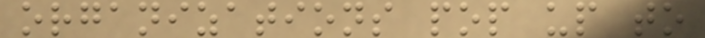organizations pop up to
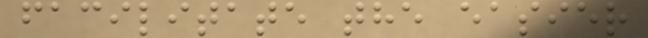facilitate the easier
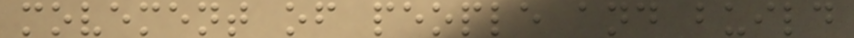movement of people and build
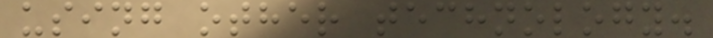using other technology.
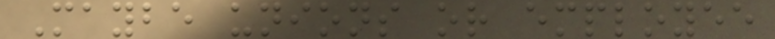Maybe unions or employee
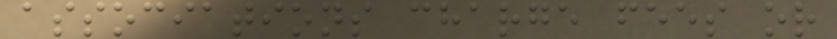associations charge fees or
